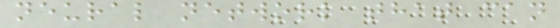neural network that can
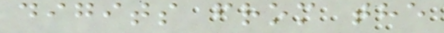digits from the
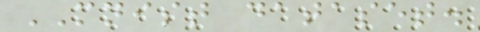MNIST dataset.
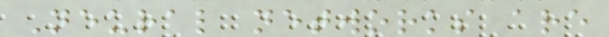Neural networks are
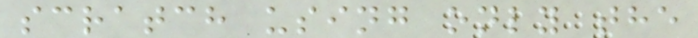scratch using only the
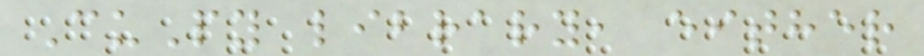CuPy library, either
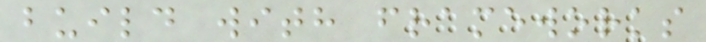build with frameworks
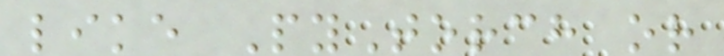like PyTorch or
